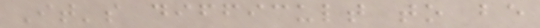It's difficult to be
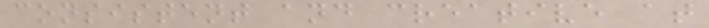consistent and creative at
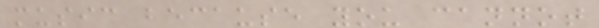music because you cannot
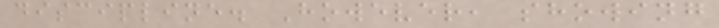discipline. However, showing
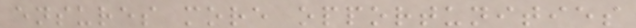ensures more opportunities
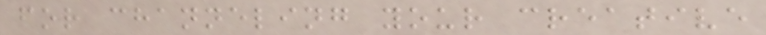for channeling your creative
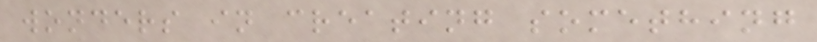wonders in creating something
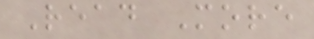Read More
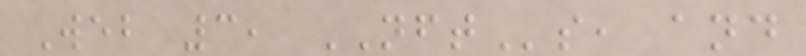Web 3, NFTs, and
